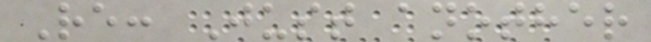Re: Just another
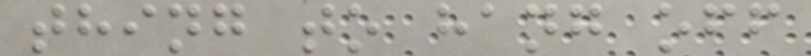thing to hang off
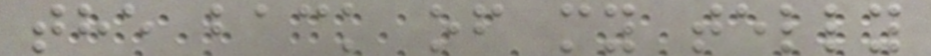the back of my telly
